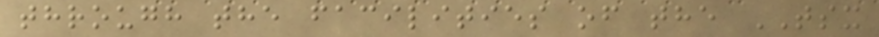through the facilities of the TSX
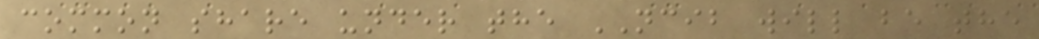common share under the NCIB will be the
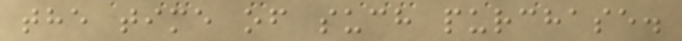the time of such purchase.
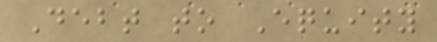Debt to Equity
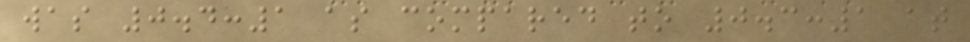was 0.4:1 as compared to 0.3:1 at
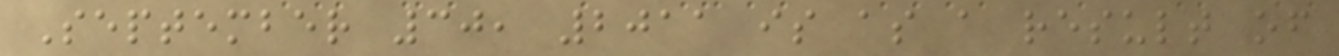September 30, 2011 is as a result of
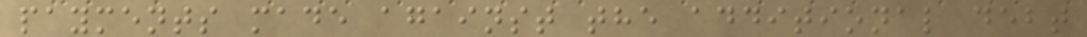payments made against the additional debt
